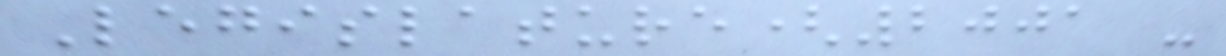Legislature(2001 -
